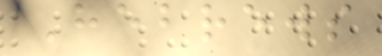Hebrews
